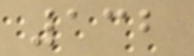132
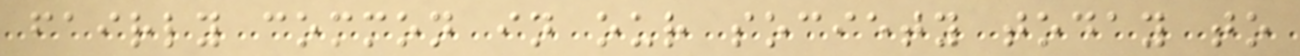fairly common in our society today to
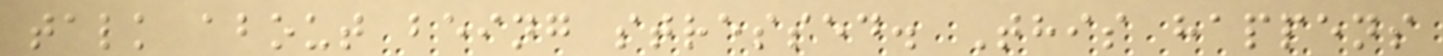talk about being stressed. This happens
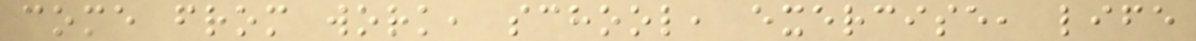come from work, school, exercise, life
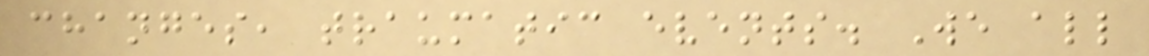changes, traumatic events. We all
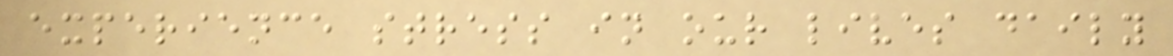experience stress in our lives daily
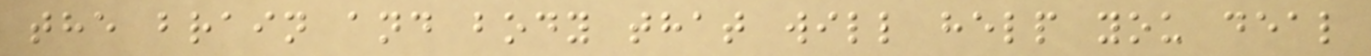the brain and body that will help you deal
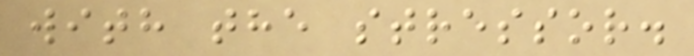with the stressor.
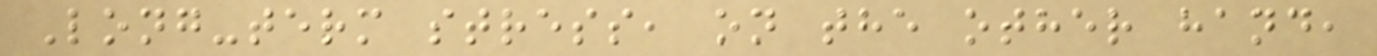Long-term stress, on the other hand,
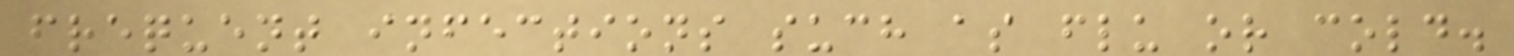frequent infections such as flu or cold.
